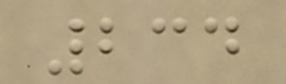234
